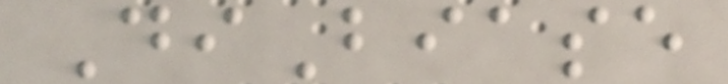DiBiase
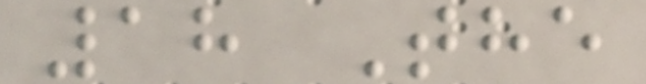18 The
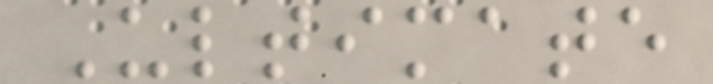Ultimate
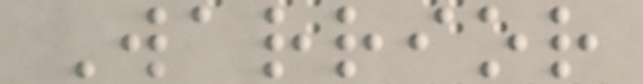Warrior
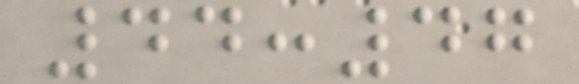44:47
